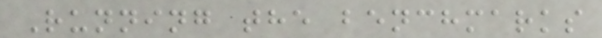Running the benchmarks
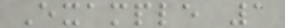Example 1
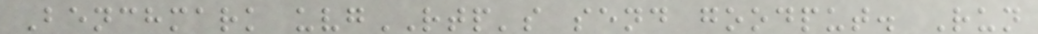Benchmark uvgRTP's send goodput. Run
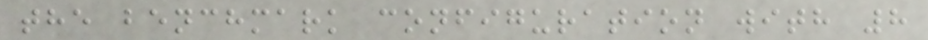the benchmark configuration with 8
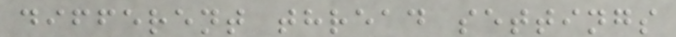different thread settings
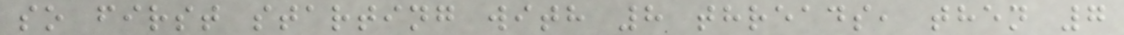so first starting with 8 threads, then 7
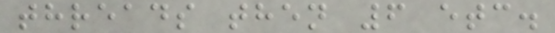threads then 6 etc.
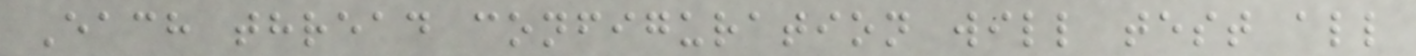Each thread configuration will test all
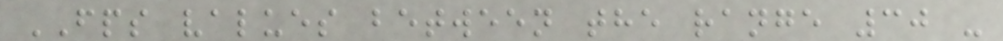FPS values between the range 30 -
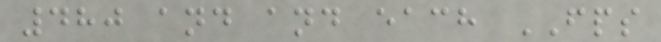480 and and each FPS
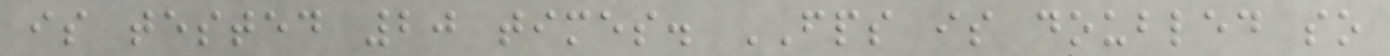is tested 20 times. FPS is doubled so
